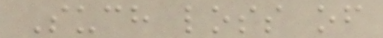Such loss of
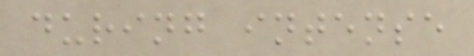during intense
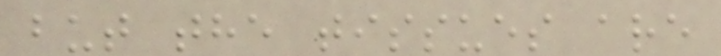but the tissues are
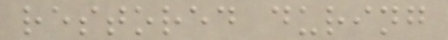restored during
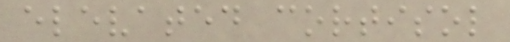elevated cortisol
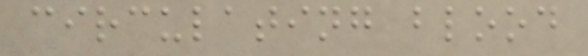circulating blood
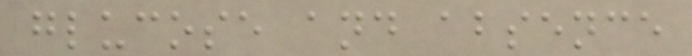glucose and absence
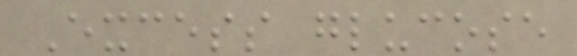Excess glucose
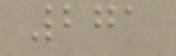271
